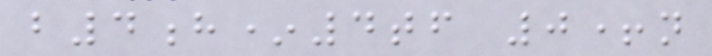b4h*4tf 0+n
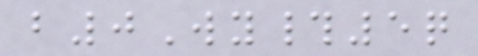b0Wy#5q
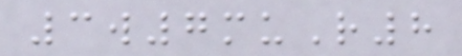3w7muR8
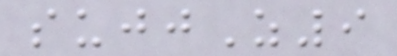sujjZ9
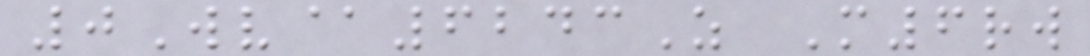0Wv@6243Z M6rw
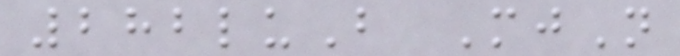282luB MjN
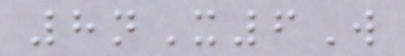8nX6W
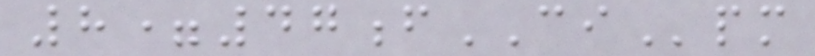8=47fCIpm
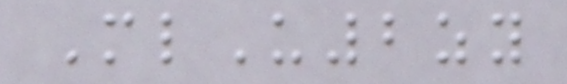MlU2zy
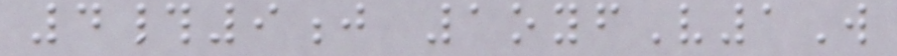4#9j 1oyfV1W
